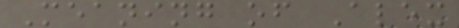Meaning of Alex
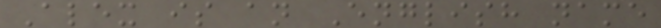Alex is an English name
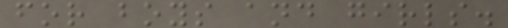for boys and girls.
